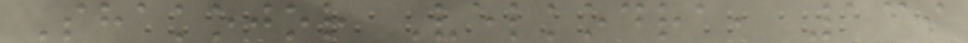Shakojor Velkodra, 139
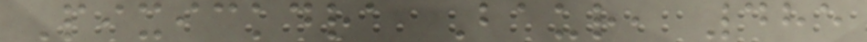Pixickdra Baur, 485
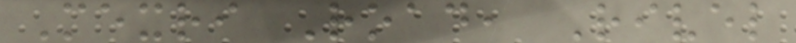Mexri Road, Rivel
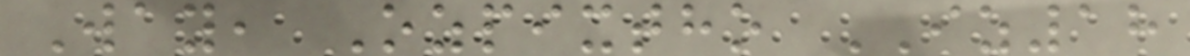Way, Ozpixtho IZ18
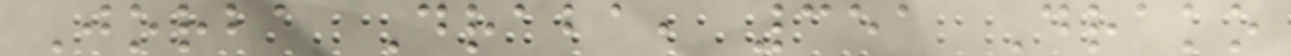Jorba Draba, 351 Drako
